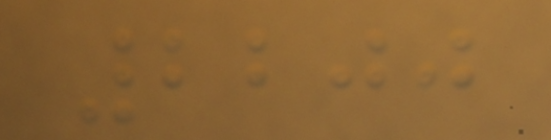2200
